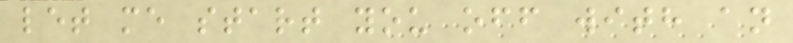let me start you off with an
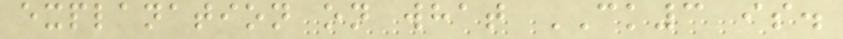explanation on what CK3 is.
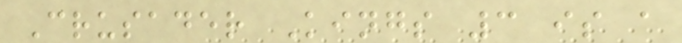Crusader Kings 3 is a
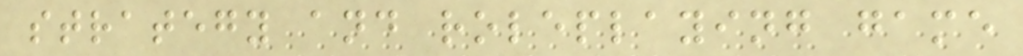strategy and roleplaying game
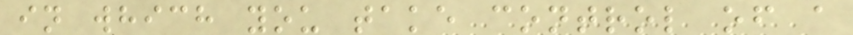in which you take control of a
